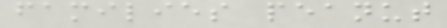families peanut
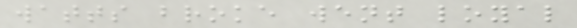watts broke went loyal
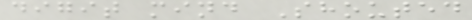digit mind Shouted
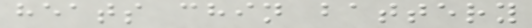heats chin battery
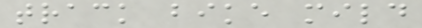track bike mild
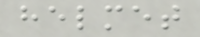helmet
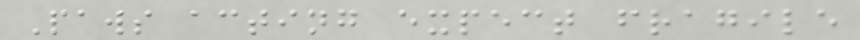Paws acting expect fragile
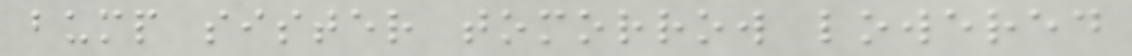bump sister tomorrow lowered
